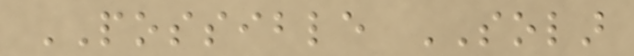POSSIBLE SOLAR
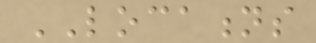LOCATIONS
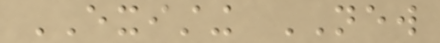EXISTING NEW
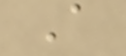A
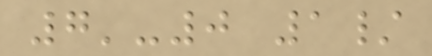7'-0 1/
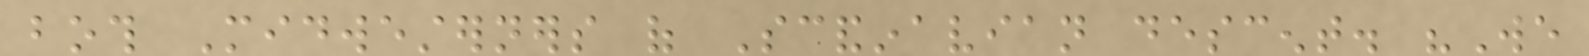both Midwesterners of Scandinavian descent. "We
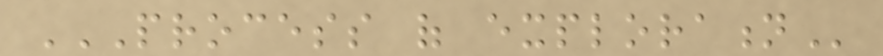PROCESS OF EXPLORATION
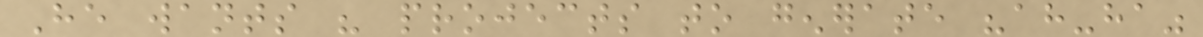He wants his projects to generate "ah-ha"
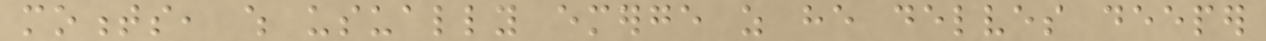moments, which usually emerge as he delves deeper
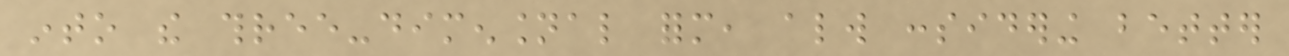into the three-dimensional form, always considering better
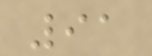91
